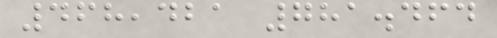468,421 781.464
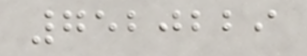7520229
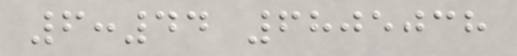6:44 6805038
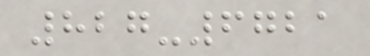827-6721
